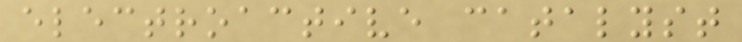electroactive catalyst
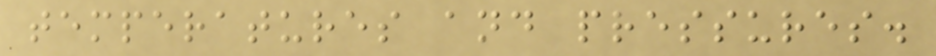temperatures and pressures.
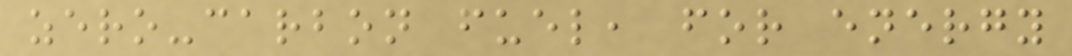zero-carbon fuel, for energy
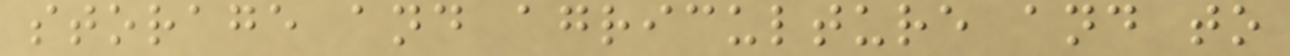storage and agriculture and to
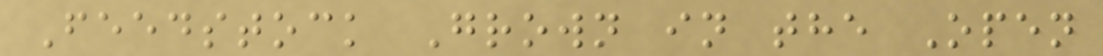Feedstock Grown in the Open
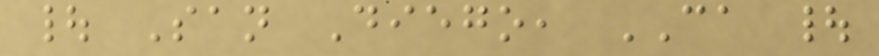| San Diego, CA |
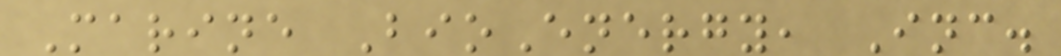Marine BioEnergy, Inc.
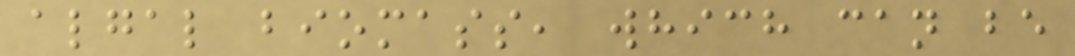algal biomass, which can be
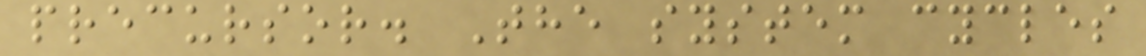precursor. The system cycles
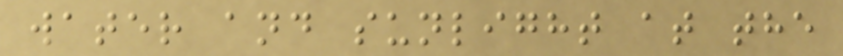water and sunlight at the
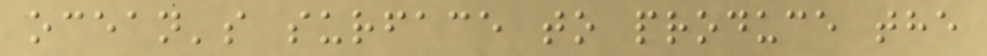ocean's surface to produce the
